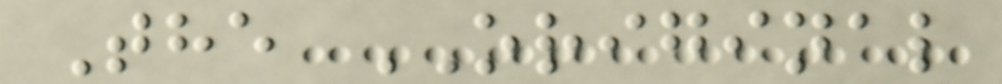The ORIGINAL
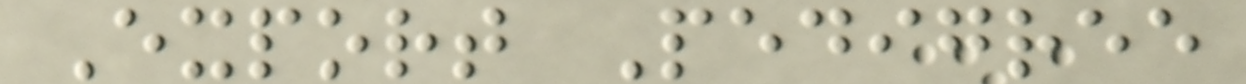Export Pedigree
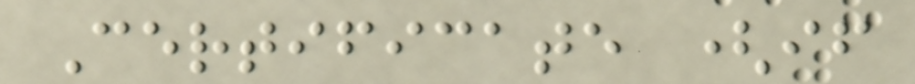Certificate (if
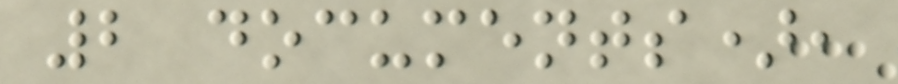2 documents),
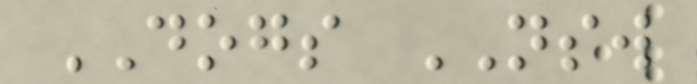DOGS NSW
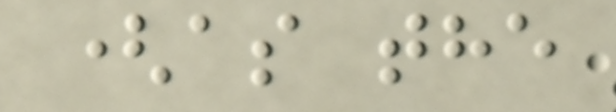(as the
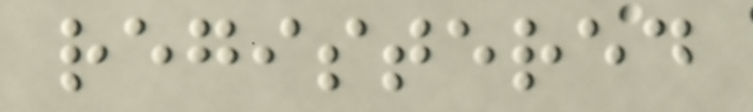registered
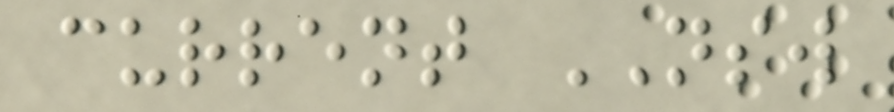current NSW
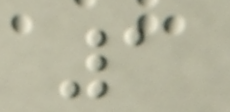1
